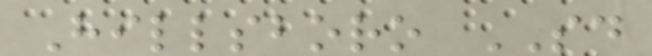Hillsboro SD
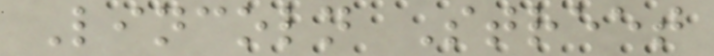Lincoln Street
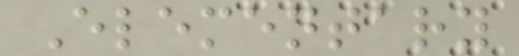Elementary
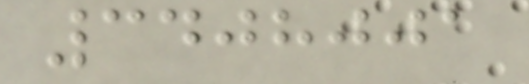3408001
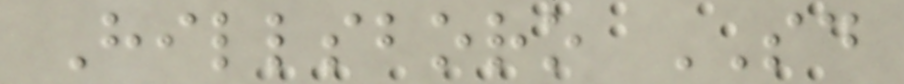Hillsboro SD
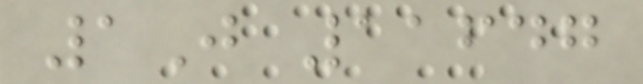1J 11647
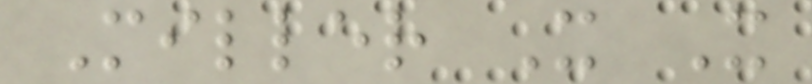Miller X X
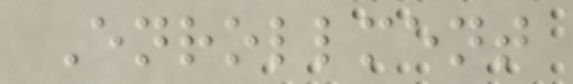Enrollment
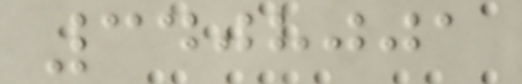3408001
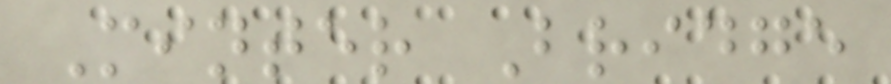Minter Bridge
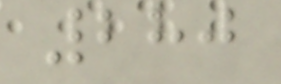280
